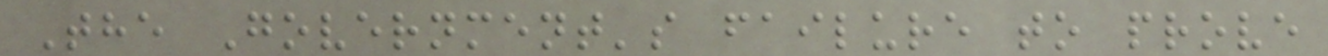The Government's failure to prove
